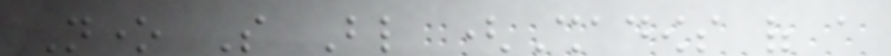None So Blind (Shadows of a
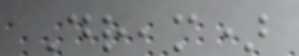Dream)
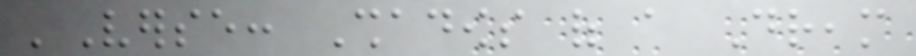'Verse: Shadows of a Dream
